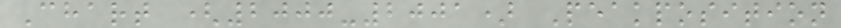Chart (2000-2001) Peakposition
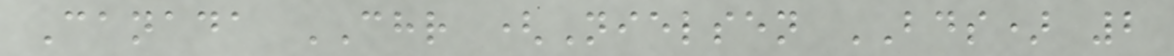Canada CHR (Nielsen BDS) 2
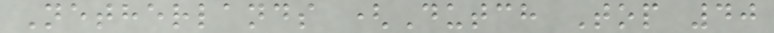Netherlands (Dutch Top 40
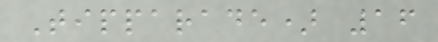Tipparade) 16
